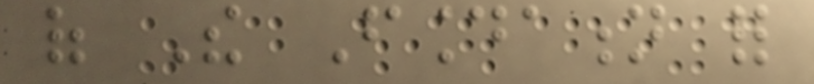of The Foundation for
